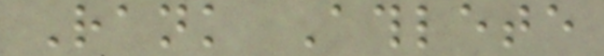Rank Athlete
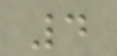4
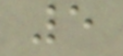5
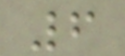6
